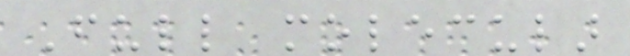Full molecular
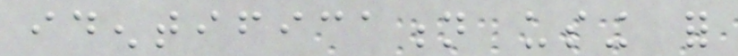identification using for
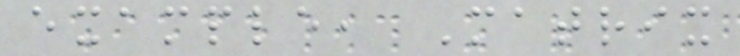example, Matrix
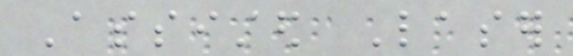Assisted Laser
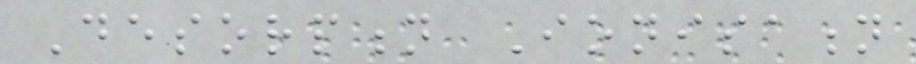Desorption Ionisation
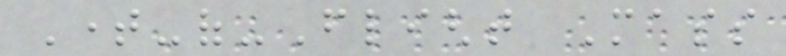Time-of-Flight Mass
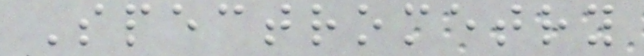Spectrometry
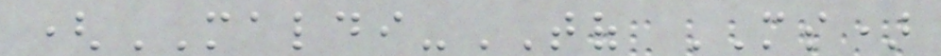(MALDI-TOF MS)
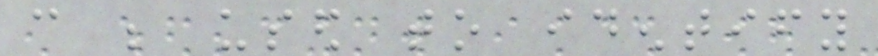can be used to identify
